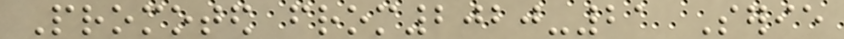Promoted from2020-21 Serie
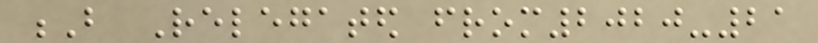B Relegated from2020-21
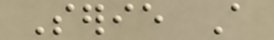Serie A
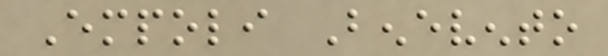Empoli Benevento
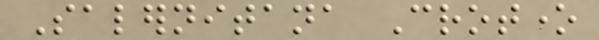Salernitana Crotone
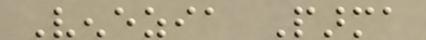Venezia Parma
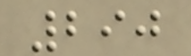290
